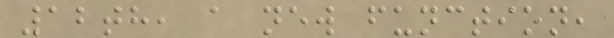12th, a new function,
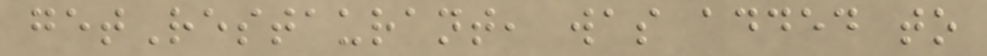getRestaurant, was added to
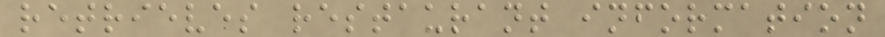retrieves restaurant information
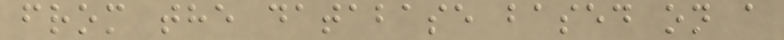from the database based on a
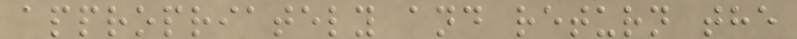appropriately and return the
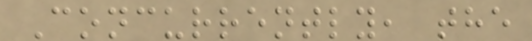Concurrently, the
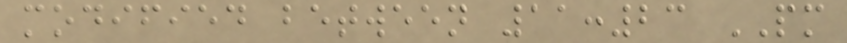modified between 11:23 PM
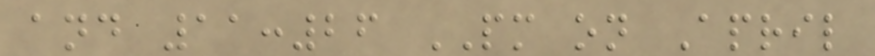and 11:26 PM on April
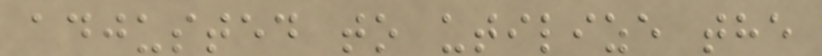adjusted to utilize the
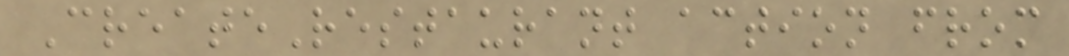CreateRestaurant action from
